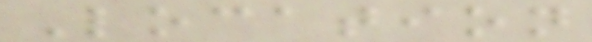Location
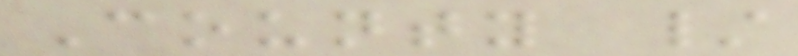County /
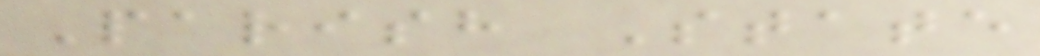Parish State
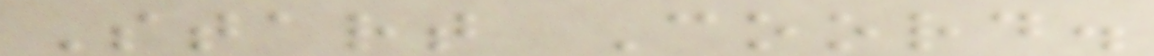Start Coord.
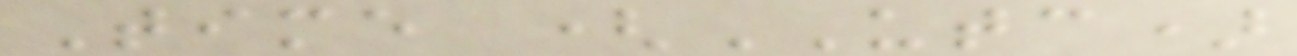Time (UTC)
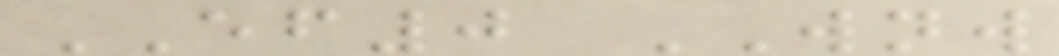EF0 WNW
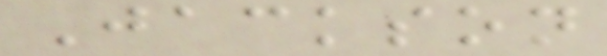Jackson
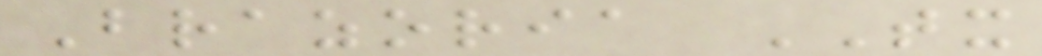Brazoria TX
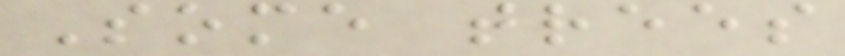Some trees
